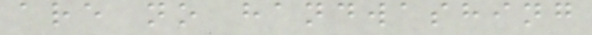are no handwashing
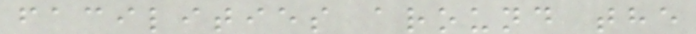facilities around the
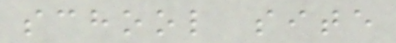school site
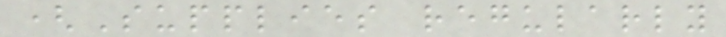(Supplies regularly
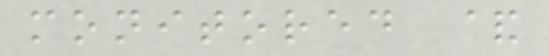monitored &
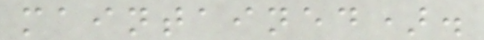maintained).
